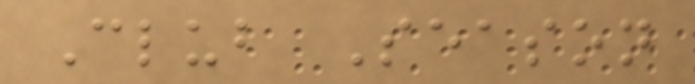Club Season
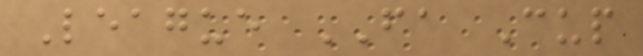League FA Cup
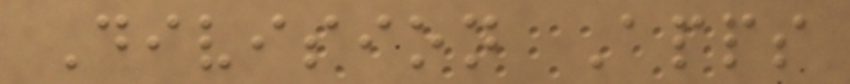Division Apps
